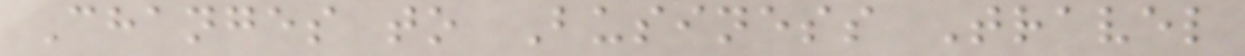Changes to Business Travel
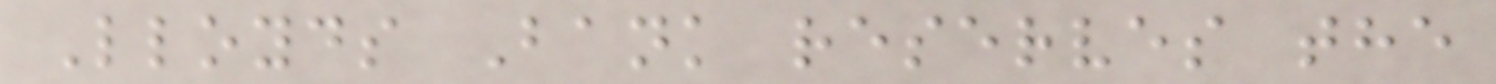Lloyds Bank reserves the
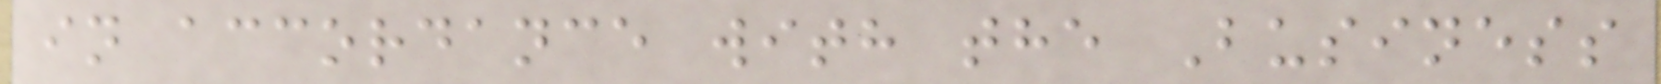in accordance with the Business
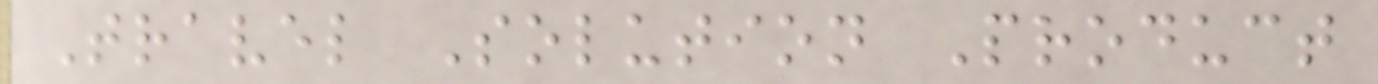Travel Solution Product
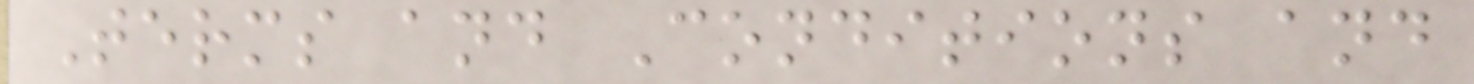Terms and Conditions and
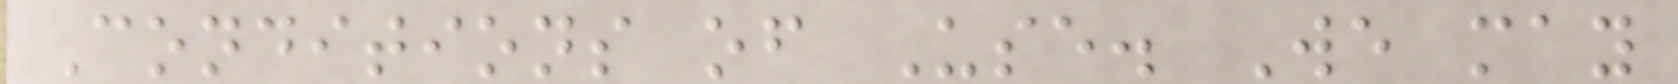Conditions of Use. We may
